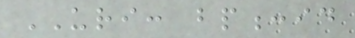URI: bp:id
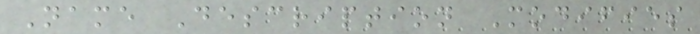Name Description Modifies
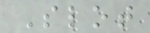Slot
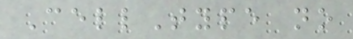CellType no
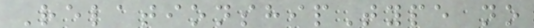RelationshipType no
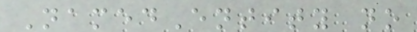NamedEntity no
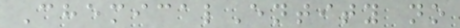ChemicalEntity no
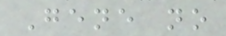Gene no
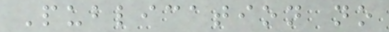Publication no
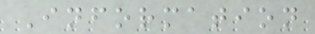Information
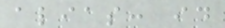alias: id
